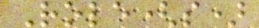Role(s)
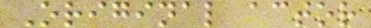Original actor
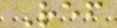Ref
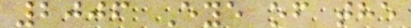2006 Eye of the
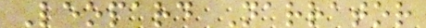Leopard Narrator
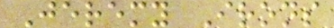Jeremy Irons
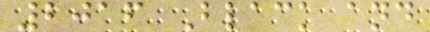2016 Black and
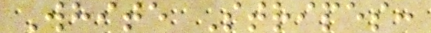White Stripes:
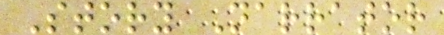Story Narrator
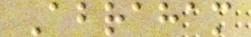Abraham
